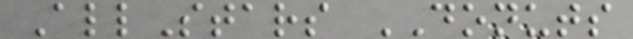AllStars DONUTS
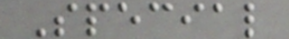Special
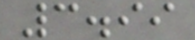3.99
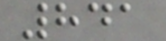841
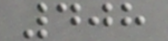408
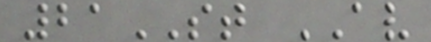21ST AV
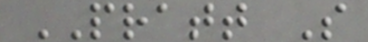PRATT S
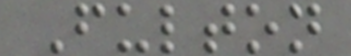Fulton
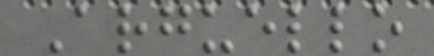Arguello
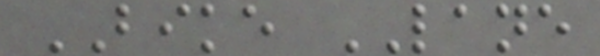BIKE LANE
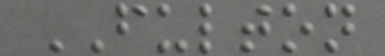FULTON
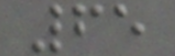65
